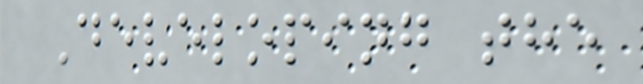Developing the
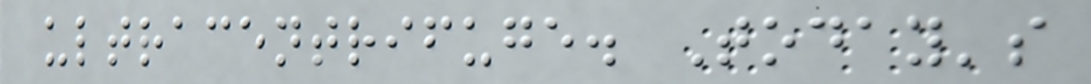ultracentrifuge. Today's
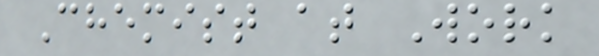Chemist at Work
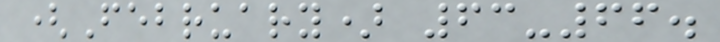(February) 63-66.
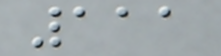111
